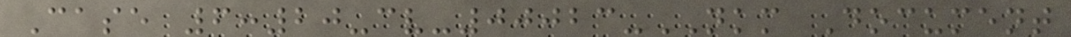Case 6:20-cv-00023-NKM Document
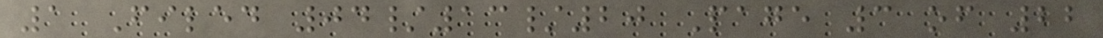1 Filed 04/13/20 Page 3 of 22
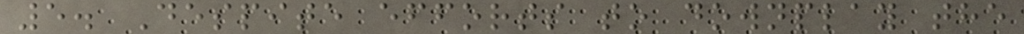5. Despite efforts to downplay the
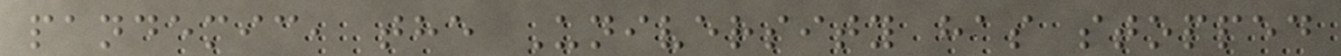pandemic, the University has stopped
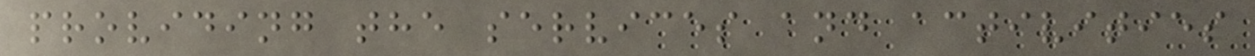providing the services and activities
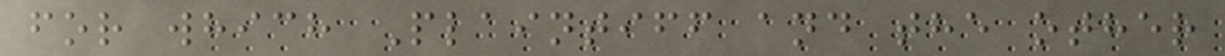for which Plaintiff and the other
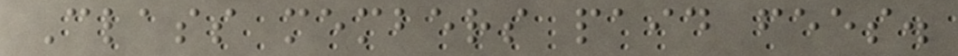Class members paid fees.
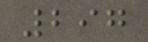297
